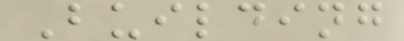Building
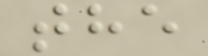the
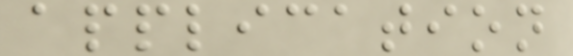application
